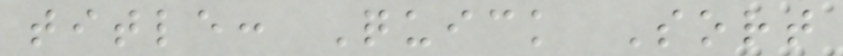title: Quick Sort
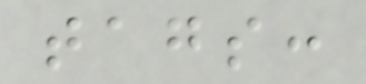tags:
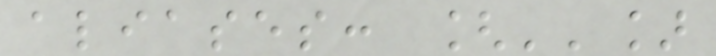aliases: ['']
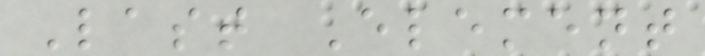Last Element
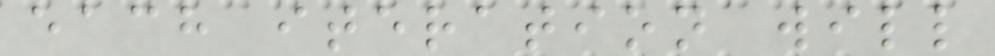each iteration will
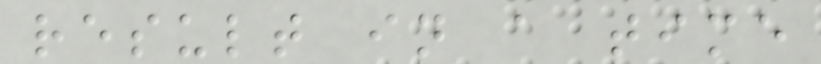result in a time
